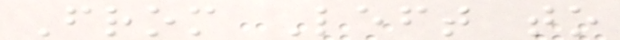From Left to
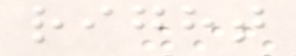right
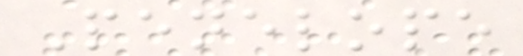Penelope
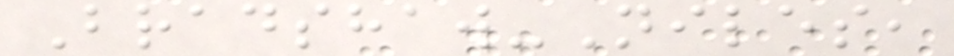Bradshaw-Niles,
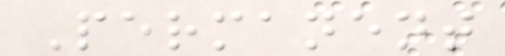Permanent
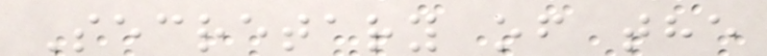Secretary of the
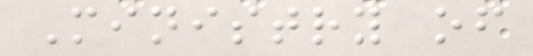Ministry of
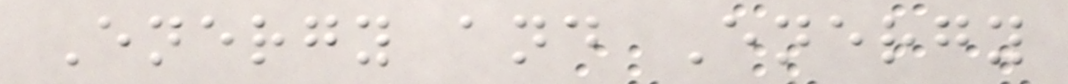Energy and Energy
